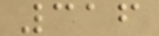316
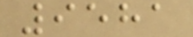9581
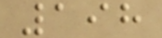198
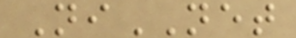NiNET
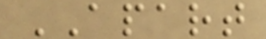APART
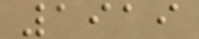1919
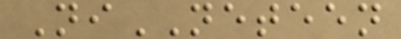NiNETEEN
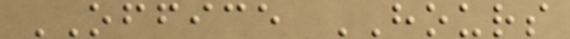OFFICE HOURS
